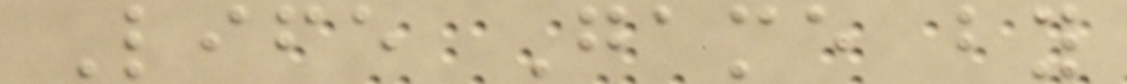Life Game by
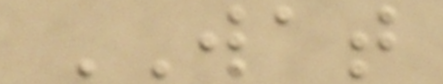WAT
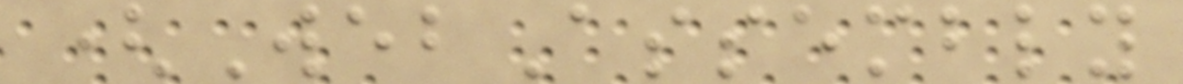(WebAssembly
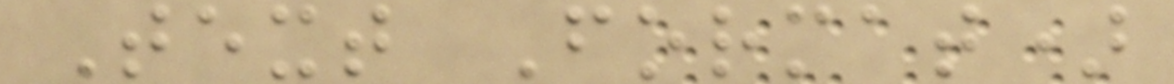Text Format)
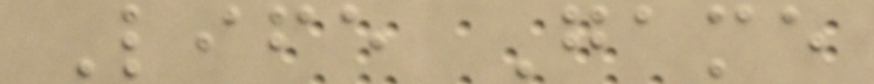Life Game
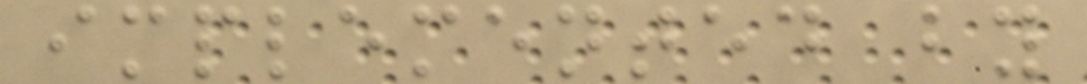implemented by
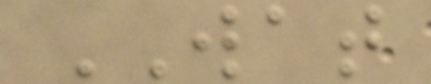WAT
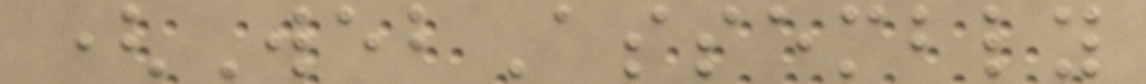(WebAssembly
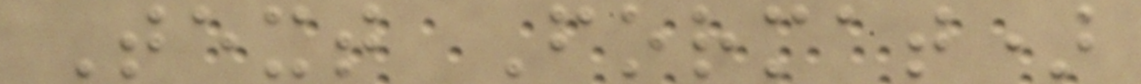Text Format)
